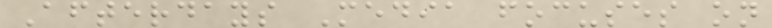Afterdays Media focuses on
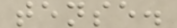tense.
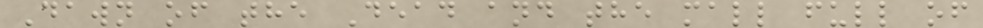Dawn of the Dead and the mall full of
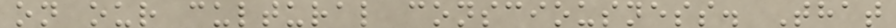on our cultural consciousness. That
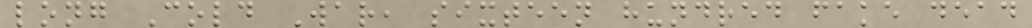long Cold War, sixteen hundred fake dead
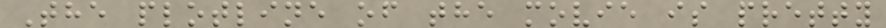The plotline of the movie is pretty
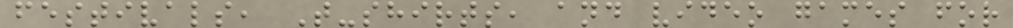festivals, T-shirts, and video games for
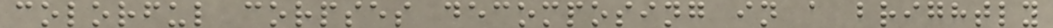colorful corpses decomposing in a brightly
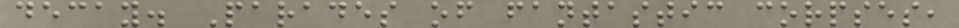decay. Parades of fantastic corpses,
